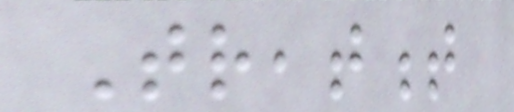Treatment
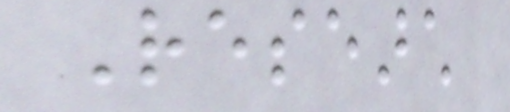Research
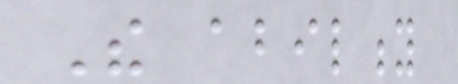The ability
